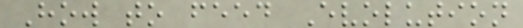How to feed Evolution
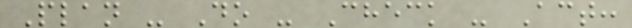Plan - Do - Check - Act:
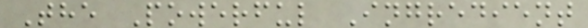The Powerful Ingredient
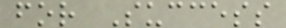for Success
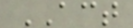ACT
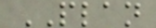PLAN
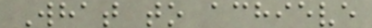What to achieve
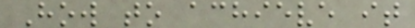How to achieve it
